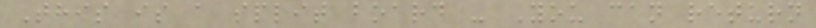This is a split board - You can return
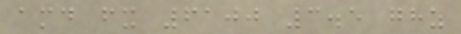amd fx 6100 3.5 ghz
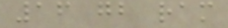16 gb ram
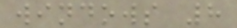windows 8
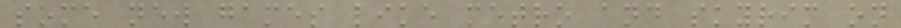some new games like metro and skyrim on
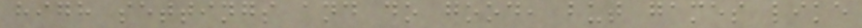high settings and do good, but games like
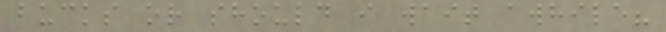bucks or should i wait awhile?
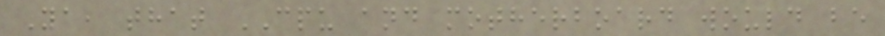Ya, that CPU and motherboard would be
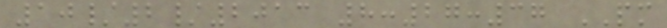10/2/2013 8:27:37 PM
